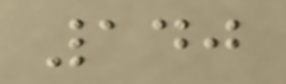140
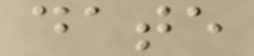date
